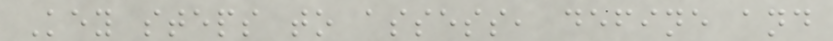Key steps to assess, define and
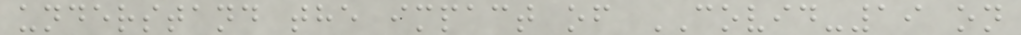understand the impact of COVID-19 on
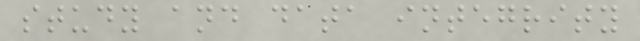study and data integrity
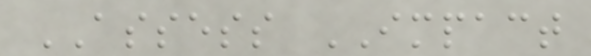ASSESS IMPACT
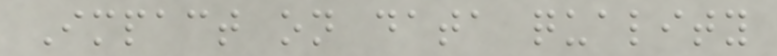Impact on data quality
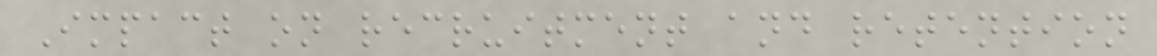Impact on recruitment and retention
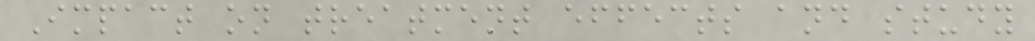Impact on treatment effects and study
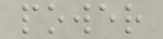power
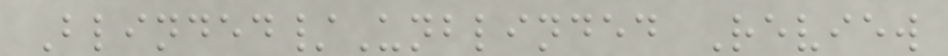Blinded/Unblinded Review
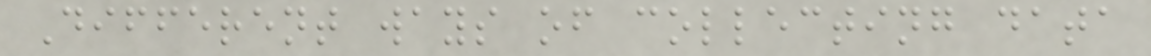Different ways of collecting data
